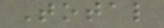Total
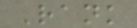Rank
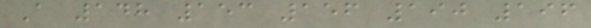A 148 153 156 190 196
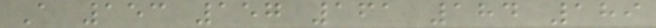A 153 157 161 184 189
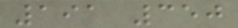191 350
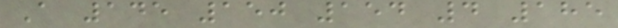A 145 150 154 4 185
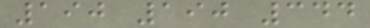190 190 344
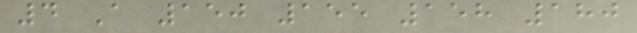4 A 150 155 158 180
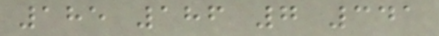185 186 7 341
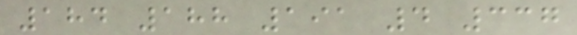184 188 191 4 337
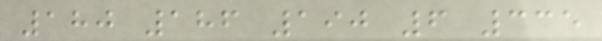180 186 190 6 335
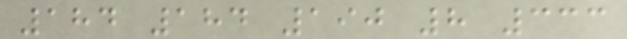184 184 190 8 333
